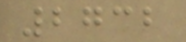2732
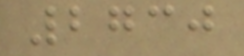2730
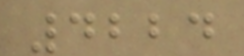4224
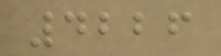4226
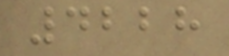4228
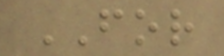FOR
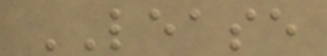LEASE
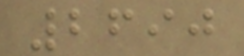2690
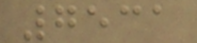7531
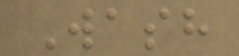Wash
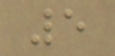5
